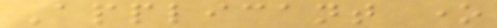Applicant one
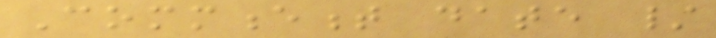Commencement date /
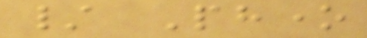/ Phone
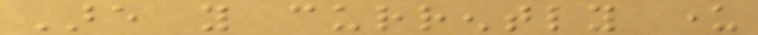Are you currently under
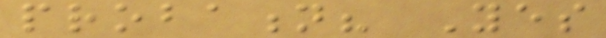probation? Yes
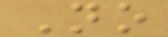No
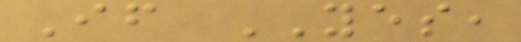If YES,
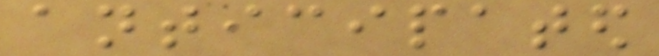anticipated
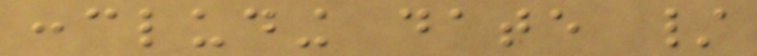concluding date /
